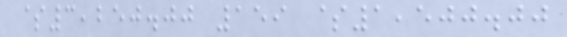$3,250.00 159 $1,500.00
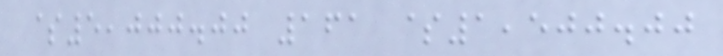$5,000.00 161 $1,500.00
